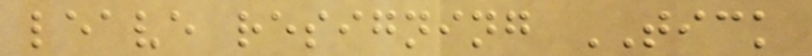leave resigning TICK
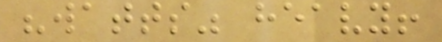"watts" heavy!
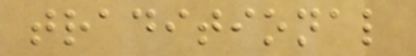traditional
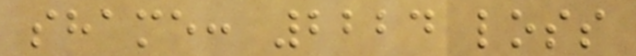shame: 2224 loss
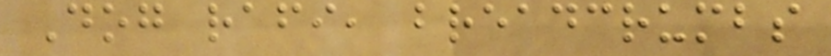Dog rafi, breadcrumbs
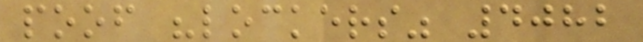poof "lockers" 4082
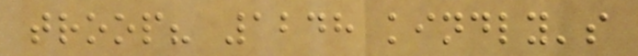troop? 1248 kindly's
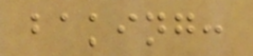baking:
